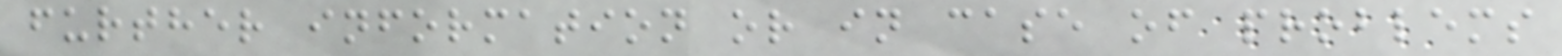further information or in case of problems
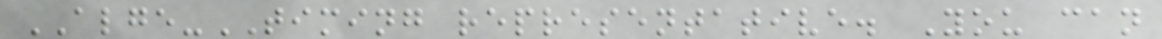ALGE-TIMING representative. You can
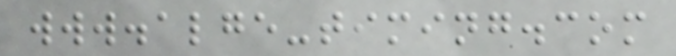www.alge-timing.com
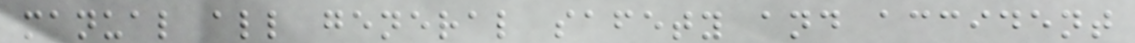manual all general safety and accident
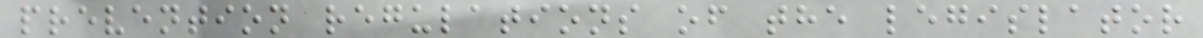prevention regulations of the legislator
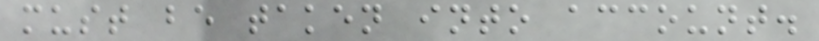must be taken into account.
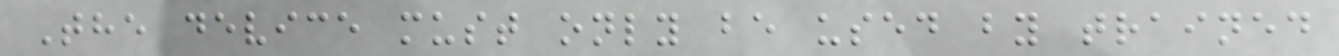The device must only be used by trained
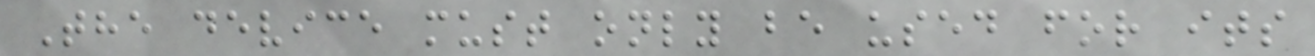The device must only be used for its
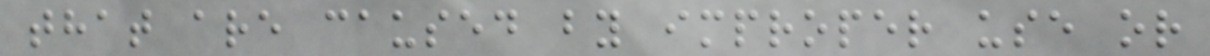that are caused by improper use or
